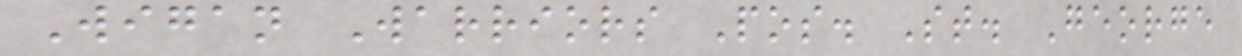Wigan Warriors Pos. St. George
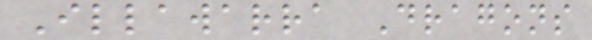Illawarra Dragons
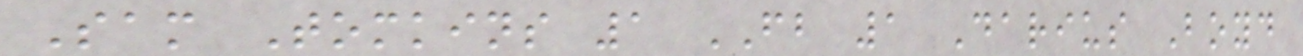Sam Tomkins 1 FB 1 Darius Boyd
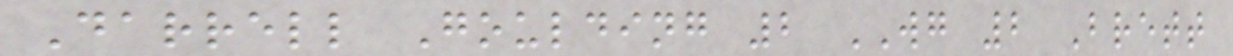Darrell Goulding 2 WG 2 Brett
